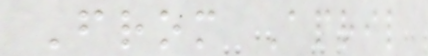From April
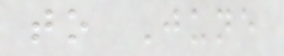to June
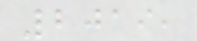2019,
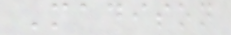Madison
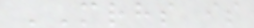MRHS is
